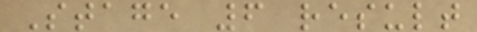Stage 6 result
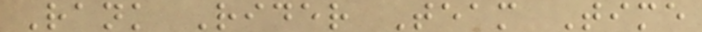Rank Rider Team Time
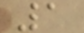1
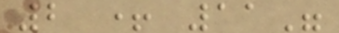2 + 11"
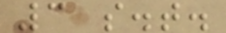3 s.t.
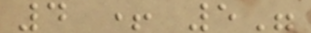4 + 5"
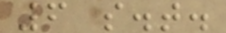6 s.t.
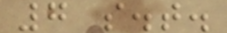7 s.t.
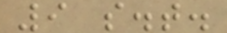9 s.t.
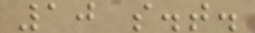10 s.t.
